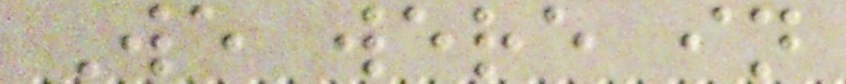We were in
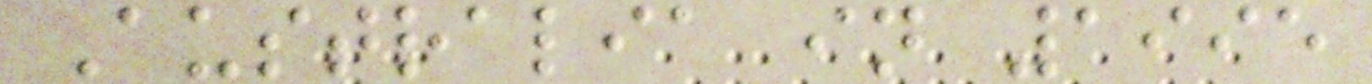Australia in 1995
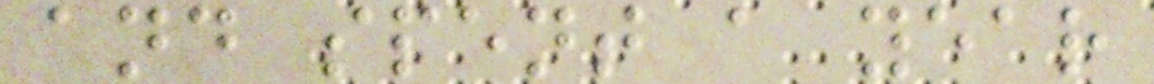and spent a year
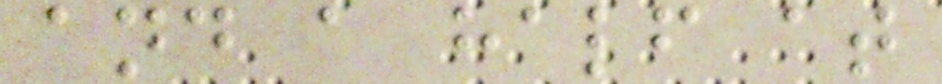and a half at
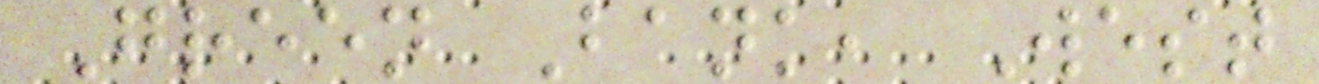Green Bank, West
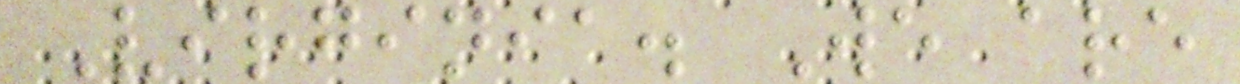Virginia. We are
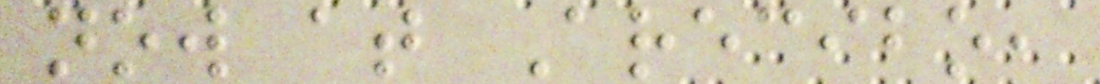now at Arecibo,
